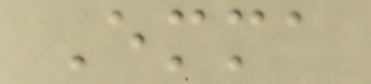Emma
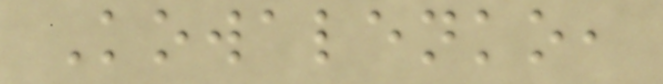Kowalenko,
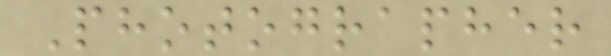Photographer
